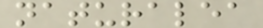naturalea
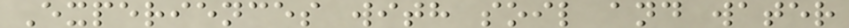Experiences with soil and water
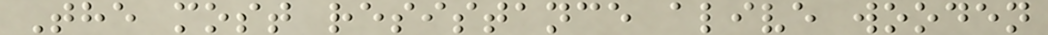The most resistance alive wooden
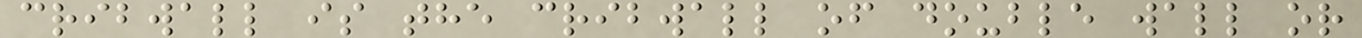cribwall is the cribwall of double wall or
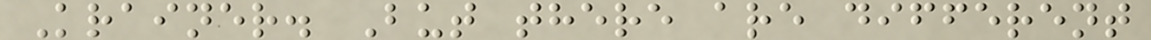Krainer. But there are different
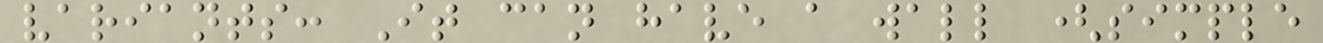variants: It can have a wall (simple
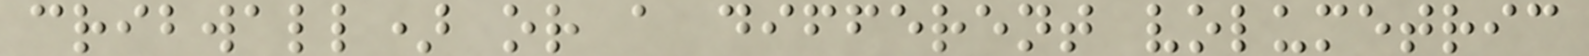cribwall) or a different volumetric
